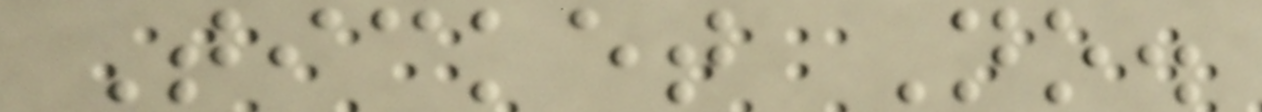Ticket No.
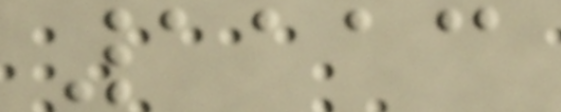1113
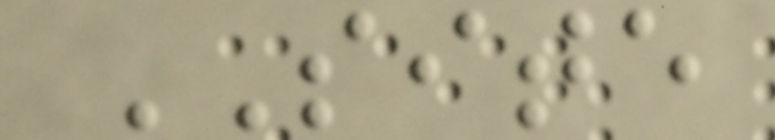SITE
